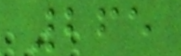265
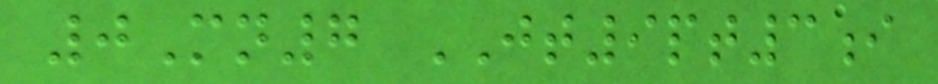0Mn7 JT9pt3i
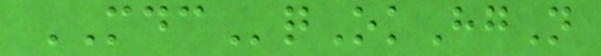MDCqOkHgN
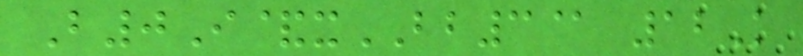B0I&xBB3@ 12K
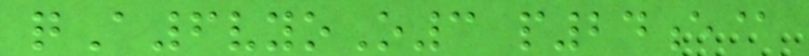qA6vyoO3 p24e@
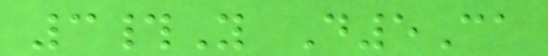3#Y D5Ca
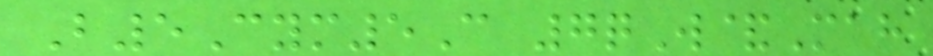B5Cym5C 7qW&Mah
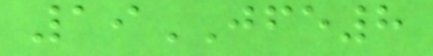19JFE8
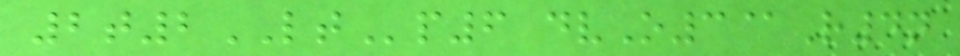2t2LTp6 dvO3@R4n
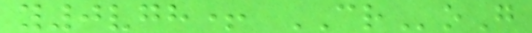y0vgh+ CRoG
